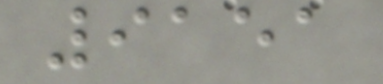9151
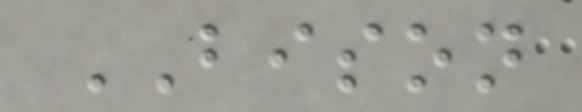BISON
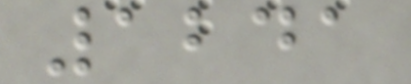1241
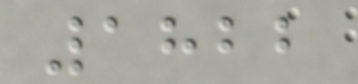1822
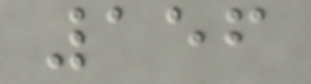156
